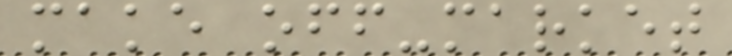make off-market
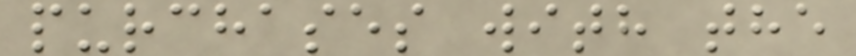purchases with the
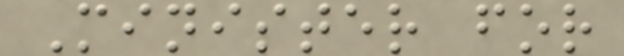Minister for
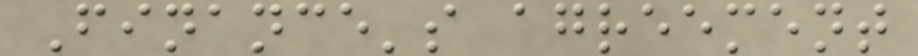Finance's agreement
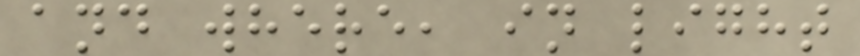and where, in light
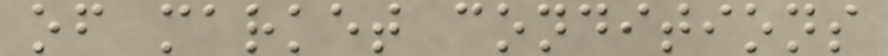of market conditions
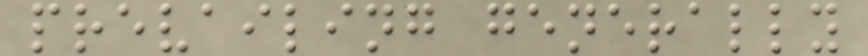prevailing generally
